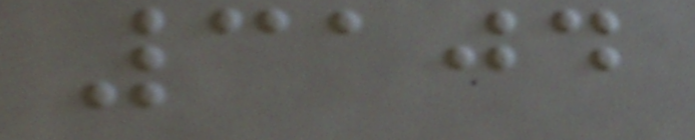3104
